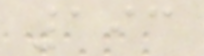193
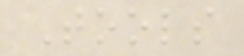Tools
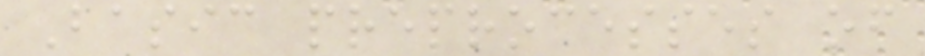Basic preprocesses of
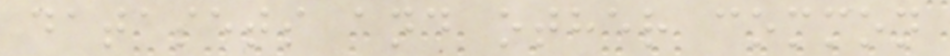datasets and other common
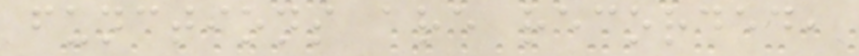functions are recorded,
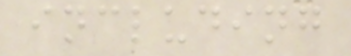including
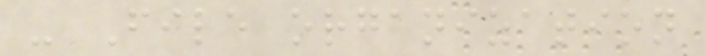- File organization
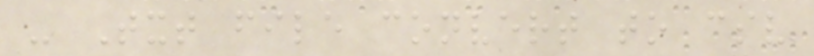- Txt file convert to csv
